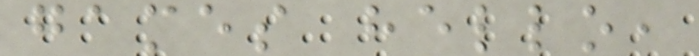games hello,
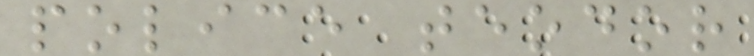police teodor
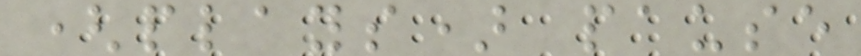(plays) pause
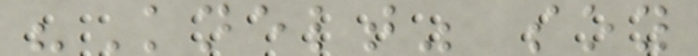"Knelt" soy
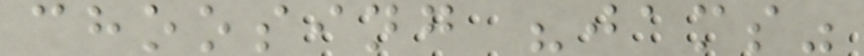choosing "jams"
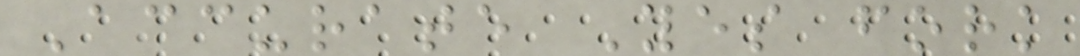Accurate Yes fork
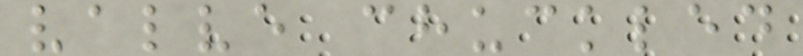valve chuckled
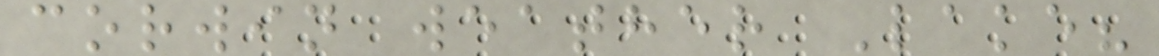corwin weather Lake?
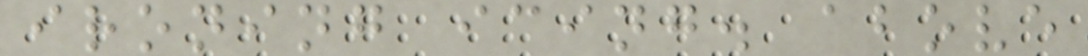ironing icing. above
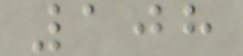108
